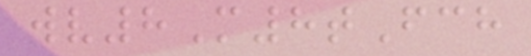wv8M8tFch
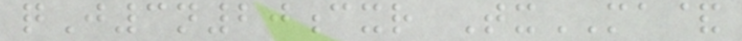qJ3n20cxr TxMA&
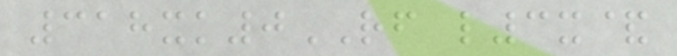318xk0RF l3x&
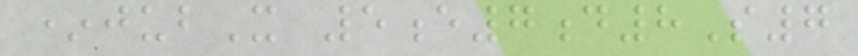*jubX 5e7d8S7
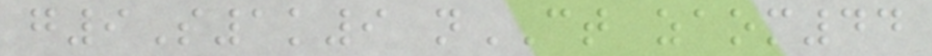g9S1k9 nCT zaom44
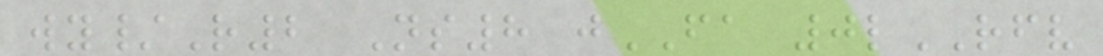wy/R2 Ns8 jFA 0lRFV
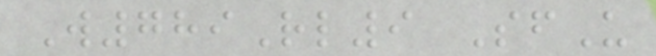W789Rl9 SfU
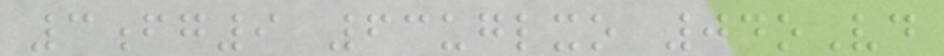3fg9 63uglxo 04oVd
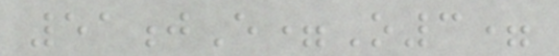51jE=O3=
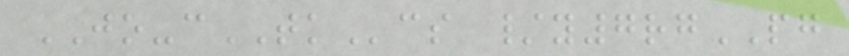JO-cTKcs /y7rgPG
